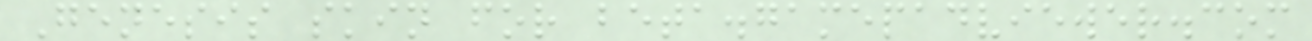Genesis skin for beta.gamepadviewer.com
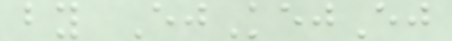by EjKejEj
